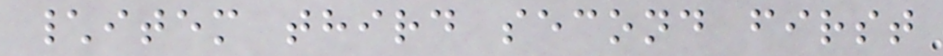\item third second first
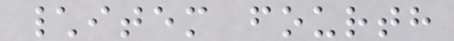\item fourth
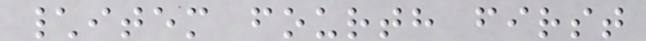\item fourth first
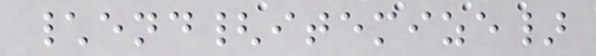\end{itemize}
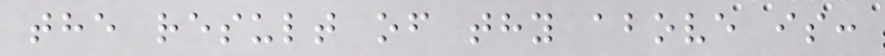the result of thy above is:
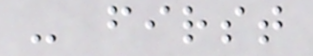- first
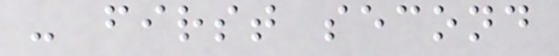- first second
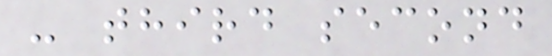- third second
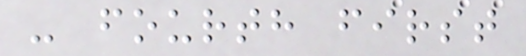- fourth first
